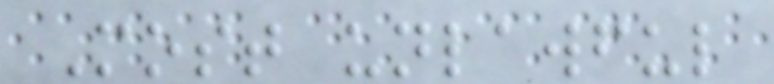Most unlawful
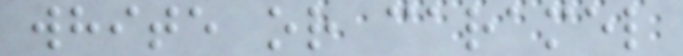white or caramel
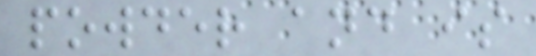powder and is
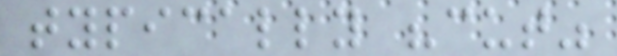typically "cut"
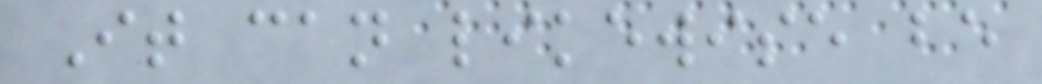It can likewise be
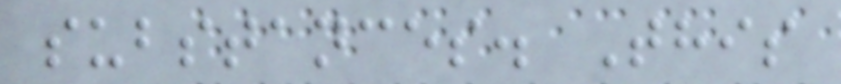substances. This
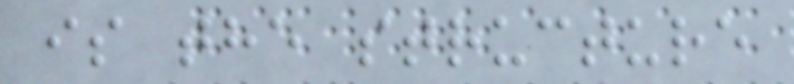is the structure
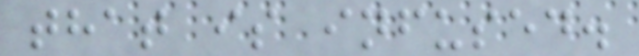that is infused.
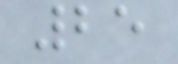25
